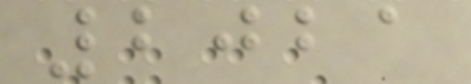2021
